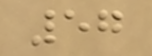57
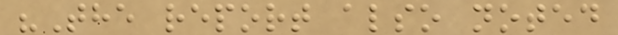"The report also noted
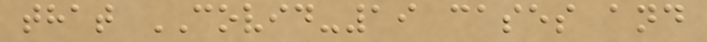that COVID-19 cases and
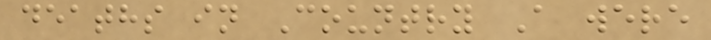deaths in Country A were
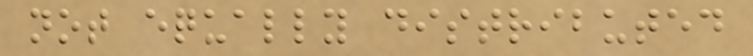not equally distributed
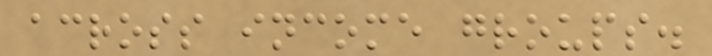across income groups.
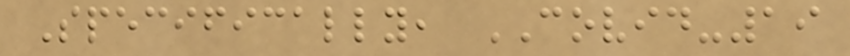Specifically, COVID-19
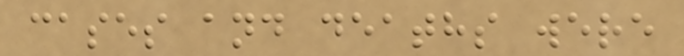cases and deaths were
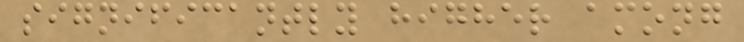significantly higher among
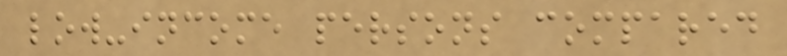low-income persons compared
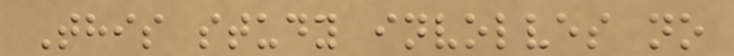This study involves no
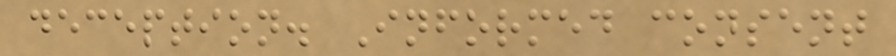deception. Informed consent
